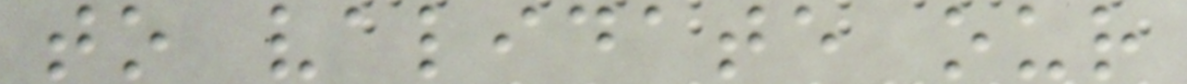to validate our
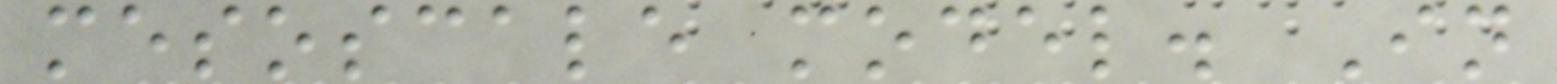mesoscale model. In
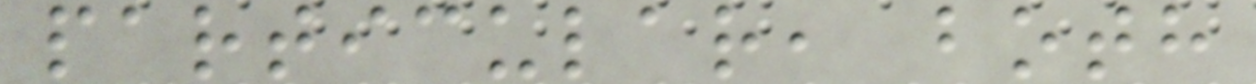particular, both
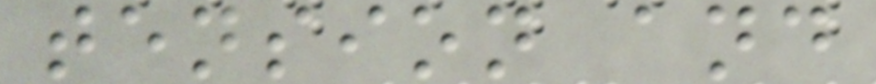tension and
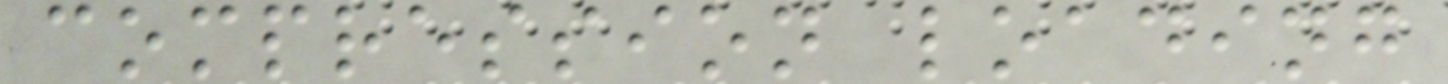compression loading
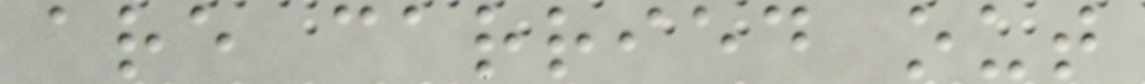are carried out
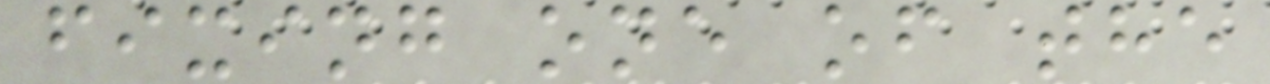fixing one of the
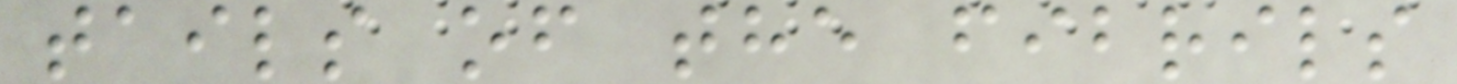tails of the fibrils
